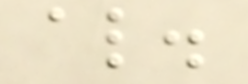al.
